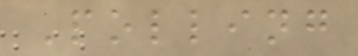Polling
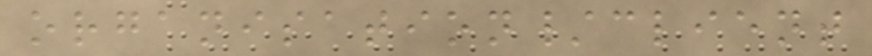organisation/client
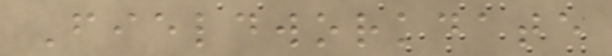Fieldworkdate
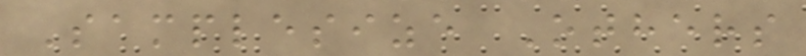Samplesize Others
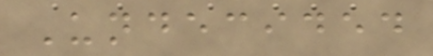Undecided
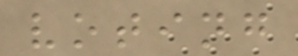voting
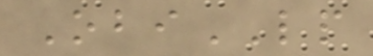ObiLP
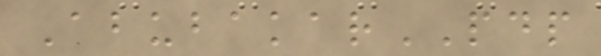AbubakarPDP
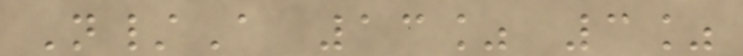N/A 13% 3%
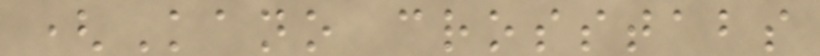(Kano crosstabs
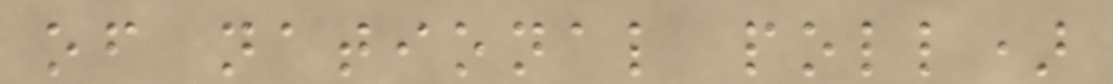of national poll)
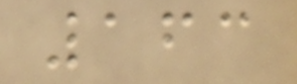163
